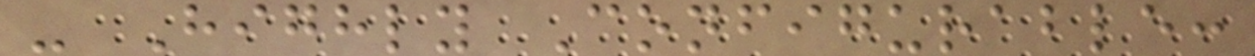- Highly Configurable:
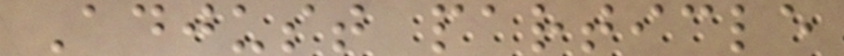Adjust particle
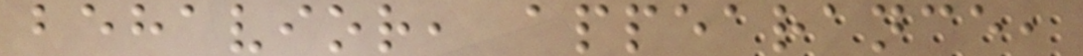behavior, appearance,
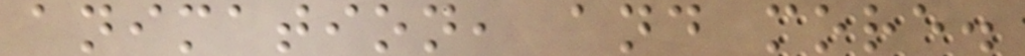animation, and more.
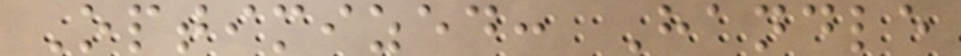Optimized: Handle
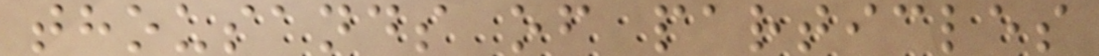thousands of particles
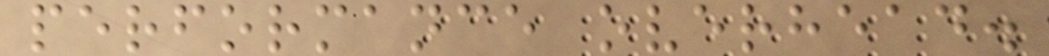performance overhead.
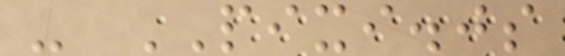- PIXI.js
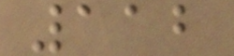112
